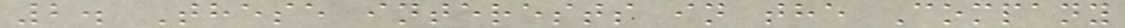2. These interests in the Company
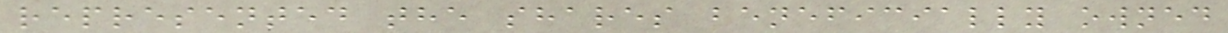represented the shares beneficially owned
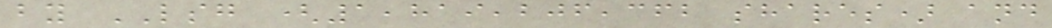by LSG (1,819,206,362 shares) and
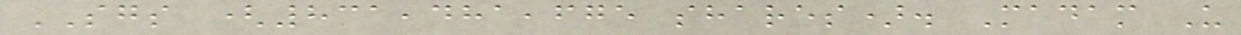SGS (831,481,675 shares). Madam U
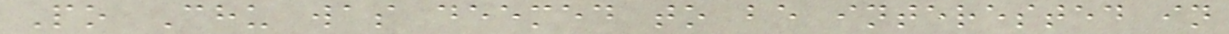Po Chu was deemed to be interested in
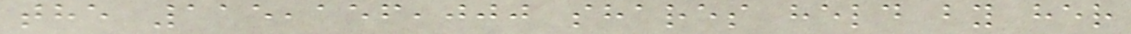the 115,156,000 shares held by her
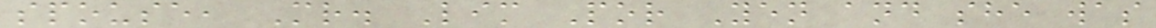spouse, Mr. Lim Por Yen and she was
